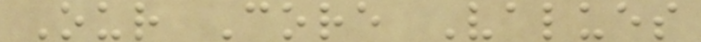Our Core Values
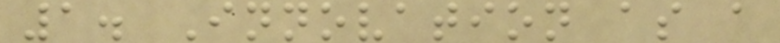1. Innovation as a
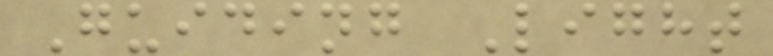Guiding Light
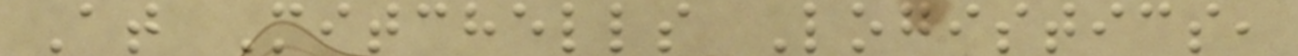At Mitchells Logistics,
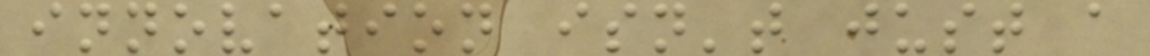innovation isn't just a
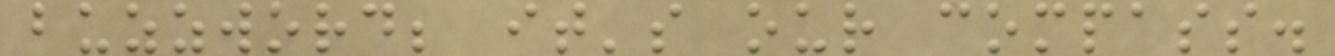buzzword; it's our compass.
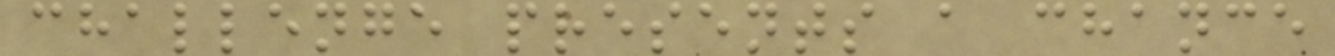challenge presents a chance
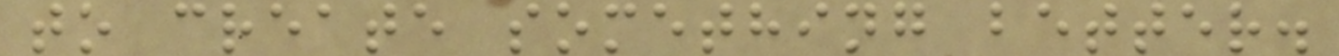to create something better.
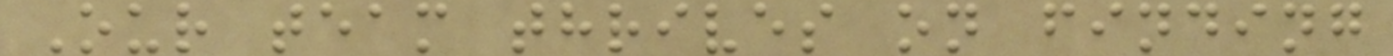Our team thrives on finding
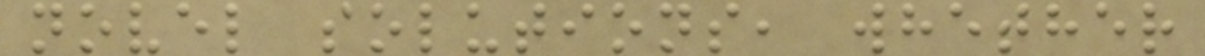novel solutions, whether
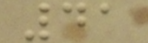41
